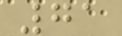71
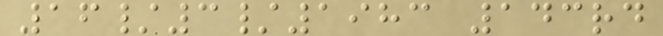16/3/1983 143rd
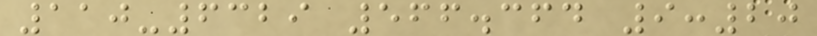110-6329 566.364 9:20
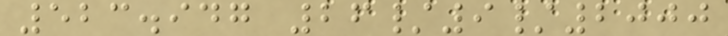523.947 26/9/2000
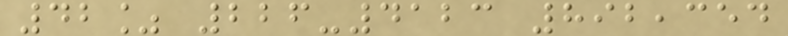42% 226-4123 892,354
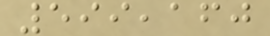599,160
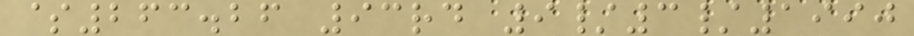$263.26 93rd 9/3/1990
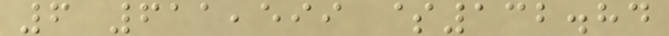6 611,599 $132.84
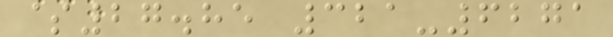$27.85 321-6271
